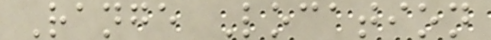Range Location
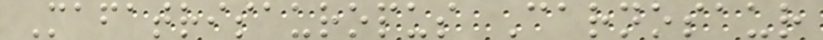Mafatrisauropus Carnosaur
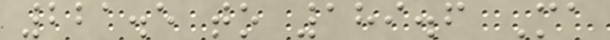221.5 to 189.6 Ma
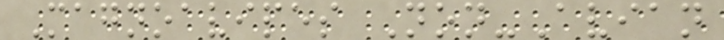Magnoavipes Non-Avian
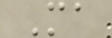Ma
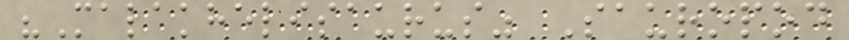"Malakhelisaurus" Sauropod
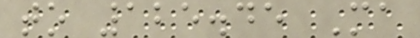to 125.45 Ma
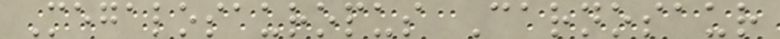Megalosauropus Carnosaur
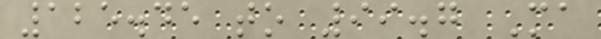125.45 to 99.7 Ma
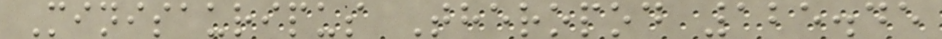Minisauripus Theropod 125.45
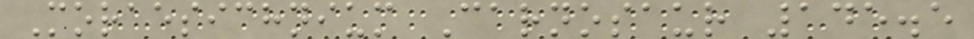Moraesichnium Carnosaur 145.5
